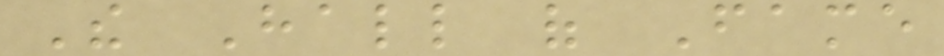The Hall of Fame
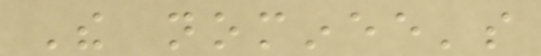The nominee's
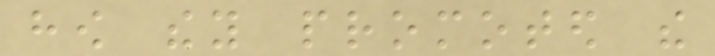how they promoted the
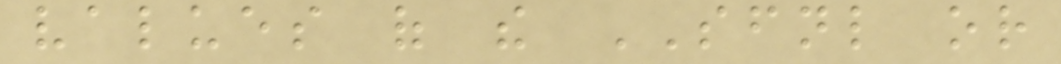values of the SFNL or
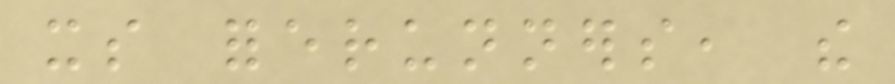its forerunners, the
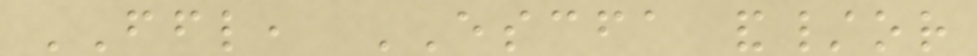FFL, ESCFA and/or
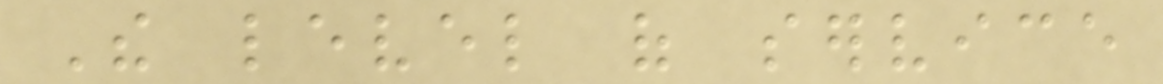The level of service
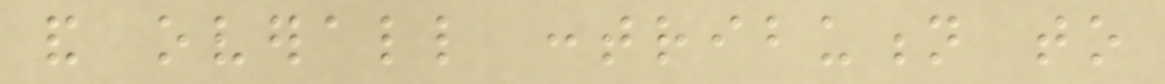and overall contribution to
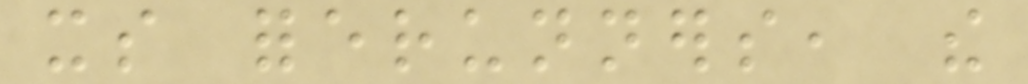its forerunners, the
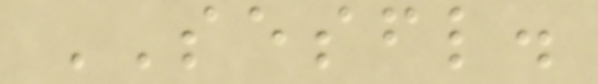SESFL.
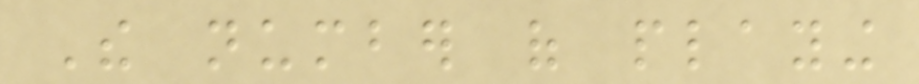The number of playing
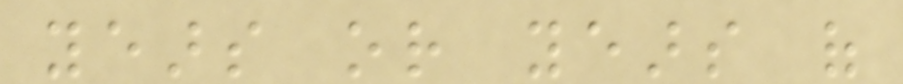years or years of
